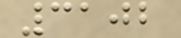3102
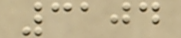3104
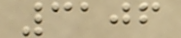3106
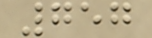757
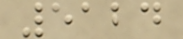5124
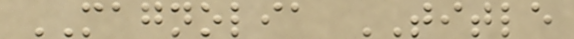MAGNOLIA TITLE
